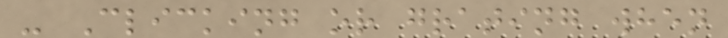- Clicking or grating when
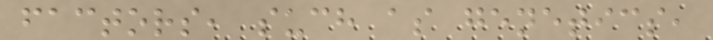factors, such as genetics,
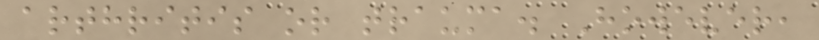arthritis or trauma. However,
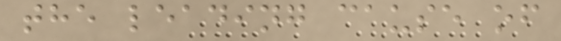the leading cause of
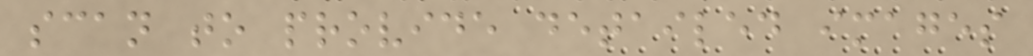scan to provide detailed images
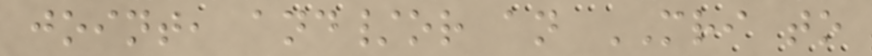joint, and/or an MRI to
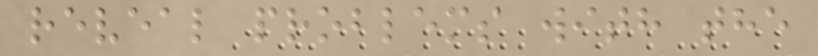reveal problems with the
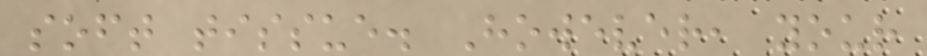soft tissue. However, your
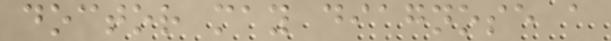doctor may diagnose a
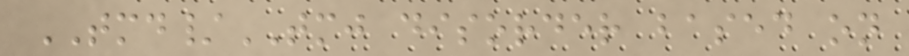TMD/TMJ disorder based on
